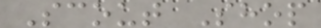Scout Shop
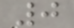0
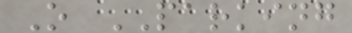O PARKING
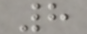8
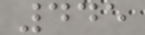445
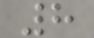8
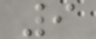9
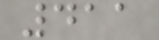411
